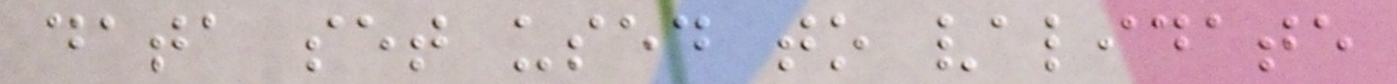data set used to validate
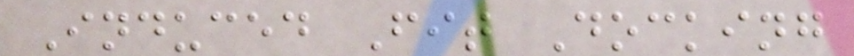Induced Fit Docking
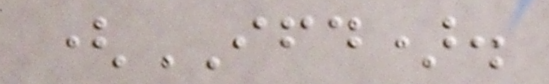(IFD).
